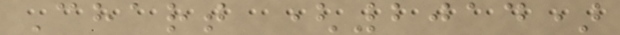Chart (2014)
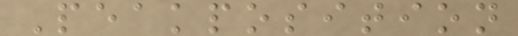Peakposition
